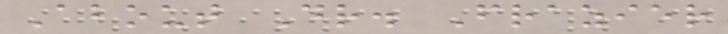About Dr. Frazier
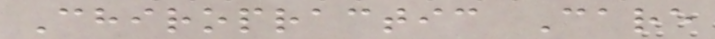Chiropractic Care
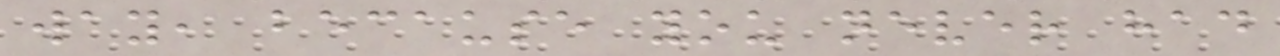way, because you never had
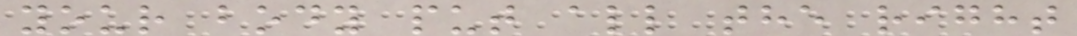your body put all the right
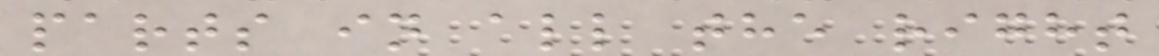parts in all the right
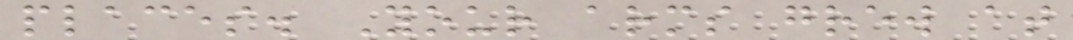places. Your arms grew at
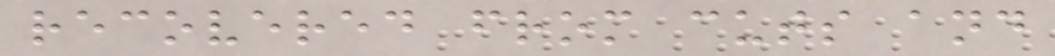recovered from cuts and
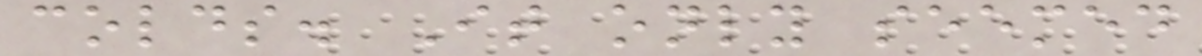colds. It only seemed
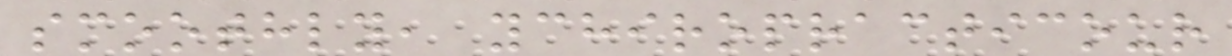smoothly, ychiropracticour
